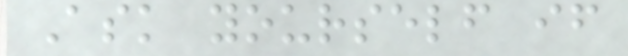Ask yourself if
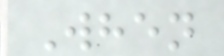When
